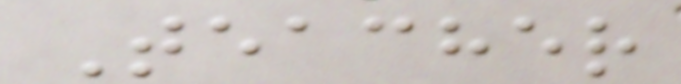Teacher
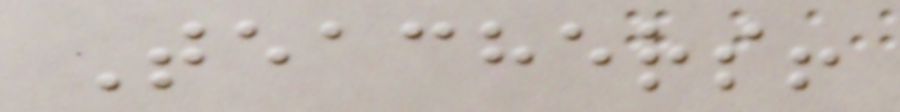Teachers!
